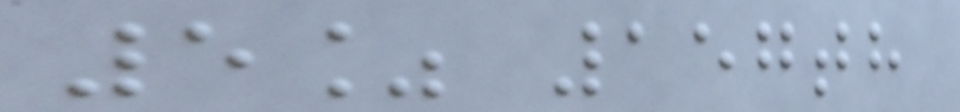5% 157th
